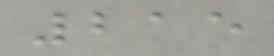215
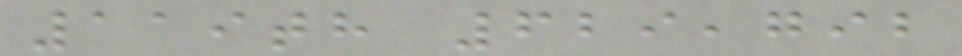119th 629,792
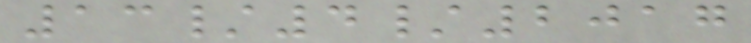13/4/2017
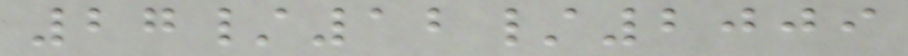27/12/2009
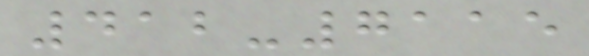412-7115
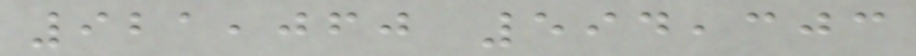921,060 594,303
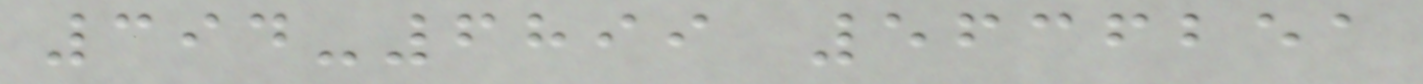394-6899 5636251
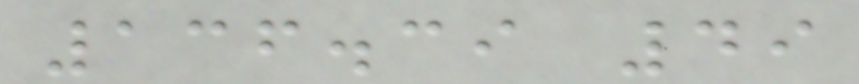136.39 49
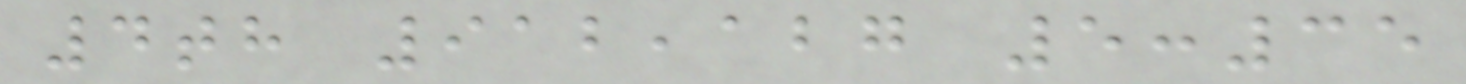4th 912,127 5:35
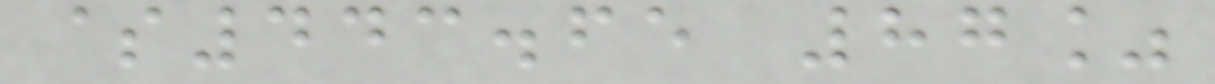$443.65 87%
